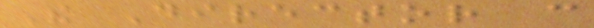The Director can
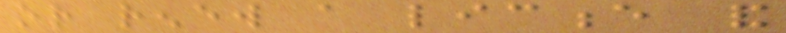or renew a licence and
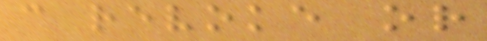can revoke or
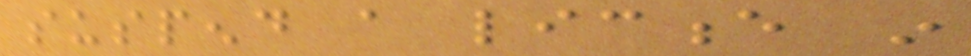suspend a licence in
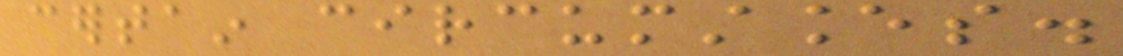certain circumstances.
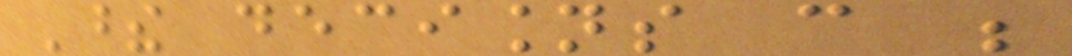These decisions can be
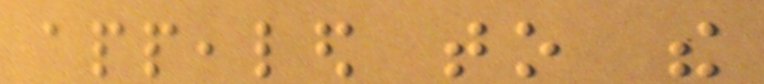appealed to the
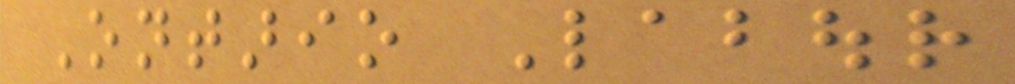Ontario Labour
